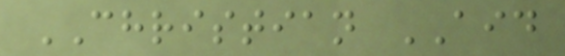CHRISTIAN AID
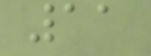11
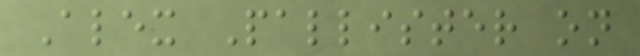Alex Pallister on
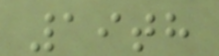19th
